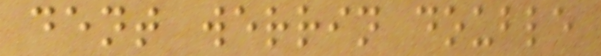dent werrin double
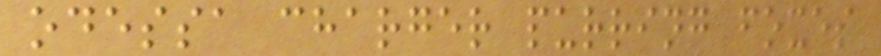odessa charger purring foxes
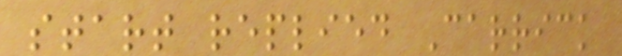start replied Carrick
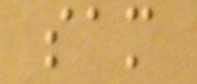sam
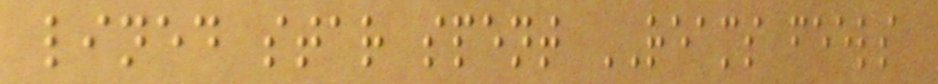lined star spent REAMS feels
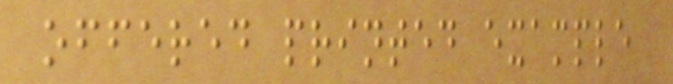offered printed example
